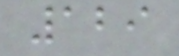129
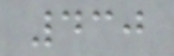430
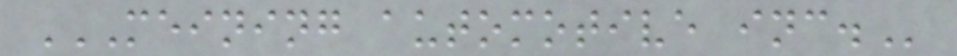MEINING AUTOMOTIVE INC.
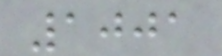1001
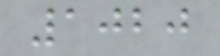1020
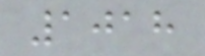1018
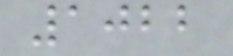1022
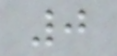0
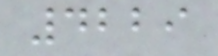4229
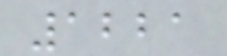1221
